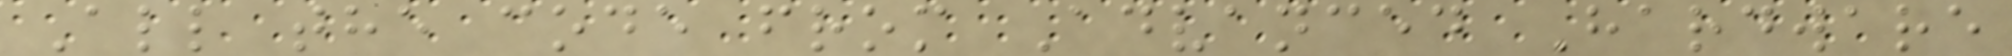All the code from Advanced Hardware
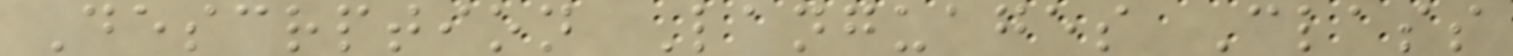Descrption Languages Class
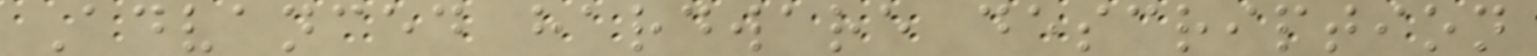Advanced hardware description
